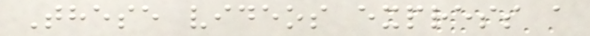These videos express a
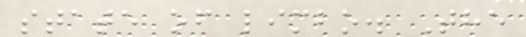state of limbo. The
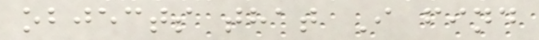objects that I find
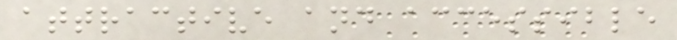attractive and accessible
